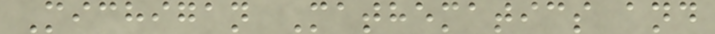Michigan Mathematics and
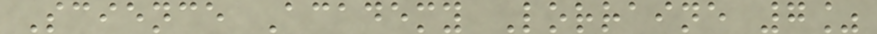Science Academy Lorraine 7%
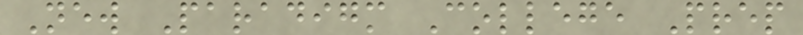New Paradigm College Prep
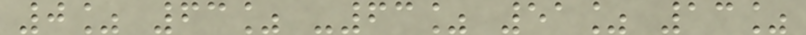0% 63% -63% 51% 13%
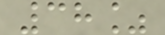38%
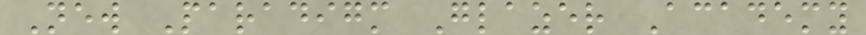New Paradigm Glazer Academy
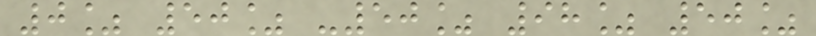0% 50% -50% 98% 50%
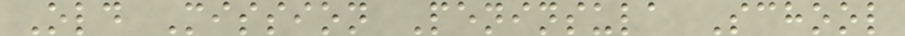Old Mission Peninsula School
